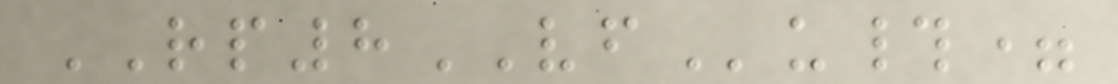RP8VFu#=
